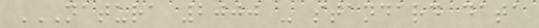NATURA 2000 - STANDARD DATA
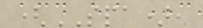(SPA),
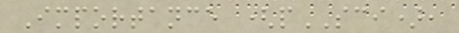Importance (pSCI),
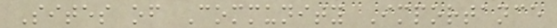Sites of Community Importance
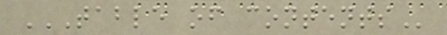TABLE OF CONTENTS
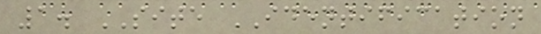1. SITE IDENTIFICATION
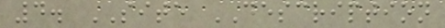4. SITE DESCRIPTION
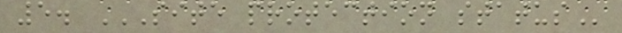5. SITE PROTECTION STATUS
